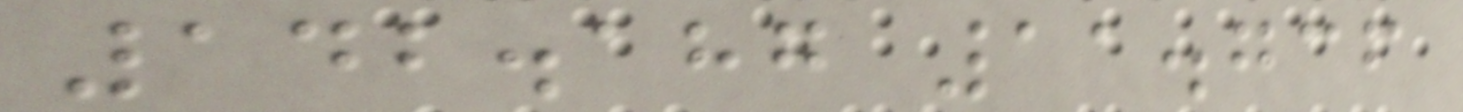142.187 11.736
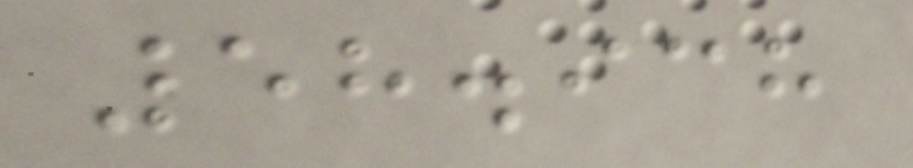58.938
